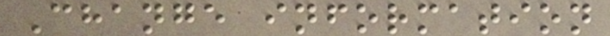Change information
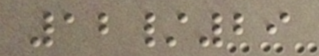12/29
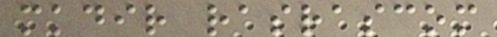mkdir rasrascom
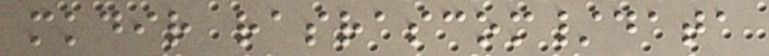mkdir rasrascom/data
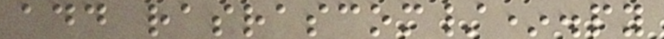add rasrascom/*.py
